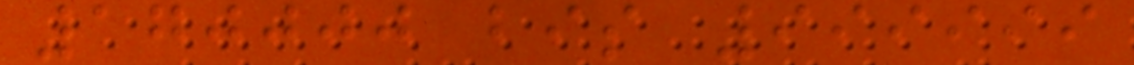170000 bis 999999
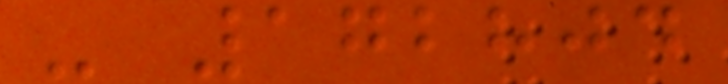- 172804
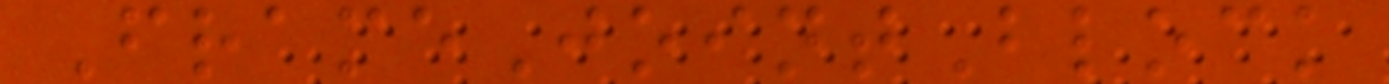FrameJointBlock
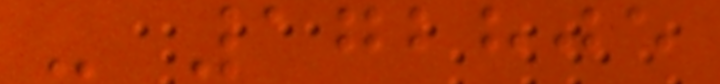- 172805
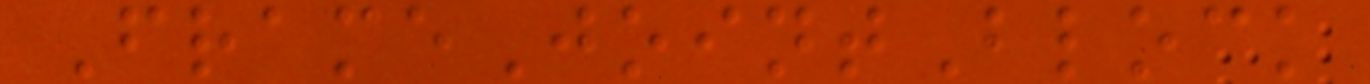FrameJointBlock
